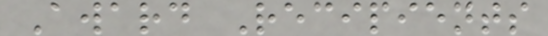Award Recipients
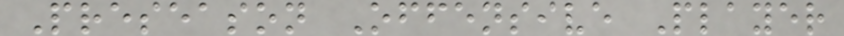Preseason Offensive Player
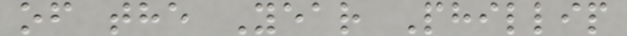of the Year Phillip
